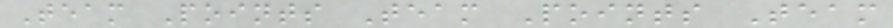Team Points Team Points Team
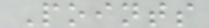Points
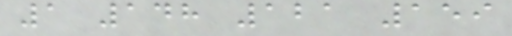1 148 121 159
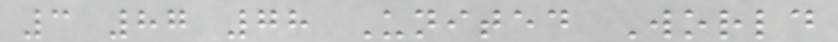3 87 78 United World
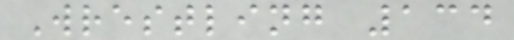Wrestling 134
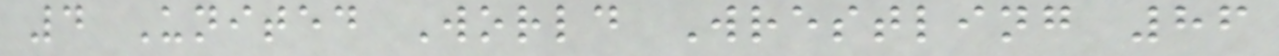4 United World Wrestling 86
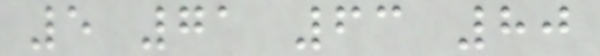5 71 63 80
